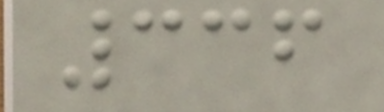336
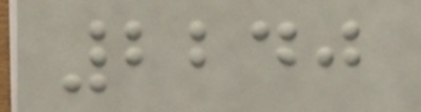2240
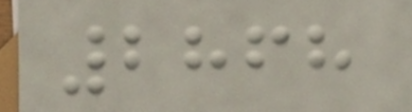2868
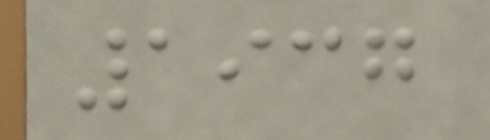1937
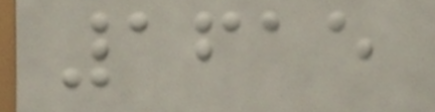1615
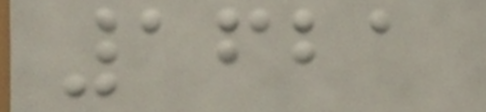1621
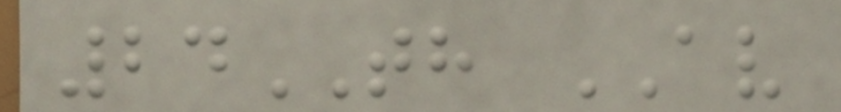24TH AV
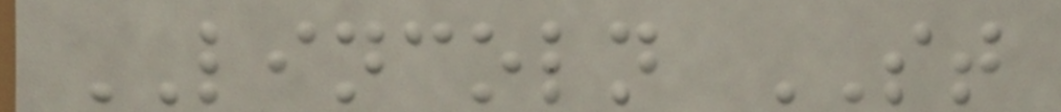LINCOLN ST
